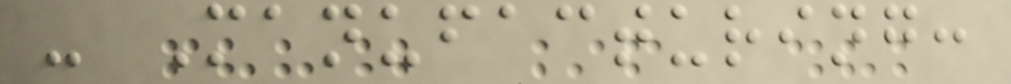- Manufacturing:
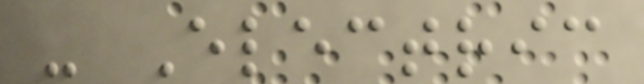- Electric
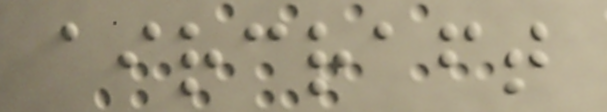aircraft
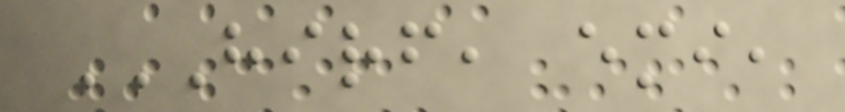HIRF, EMI,
